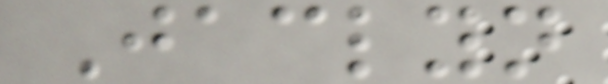Jaclyn
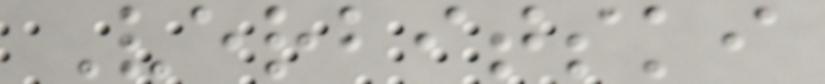Verbitski
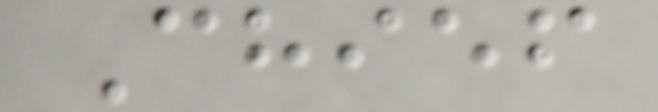Chief
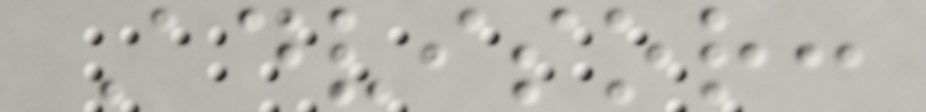Advisor:
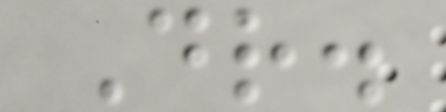Dr.
